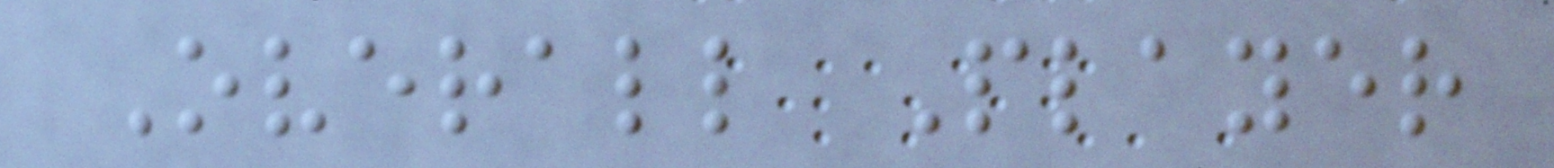Overall Player
